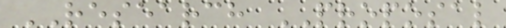RESEARCH PROPOSAL
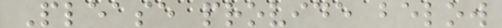Please provide below
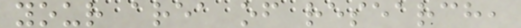your area of research,
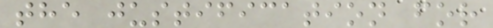the justification for
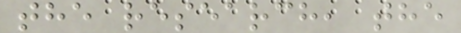the research, the
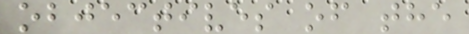objectives of the
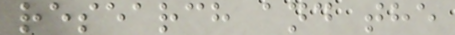research and the
